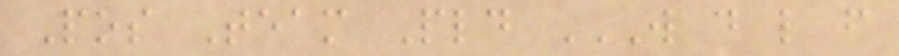Pos Team Pld W D L F
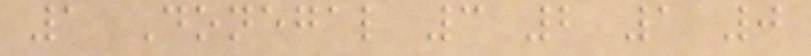1 Donegal 3 2 1 0
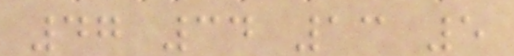47 34 13 5
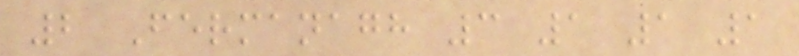2 Fermanagh 3 1 1 1
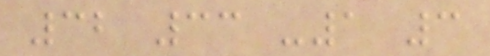32 33 -1 3
